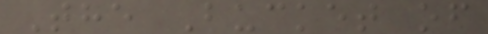The Bucket of
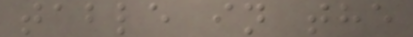table in the
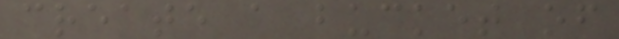create a bucket of
